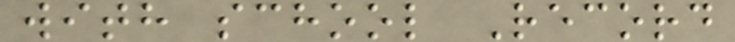with school Record
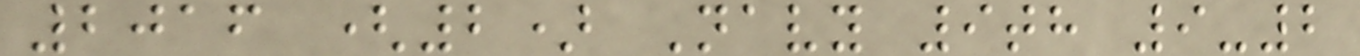2016 (2) Navy 9th 9-2
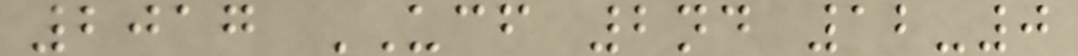2017 UCF 2nd 12-0
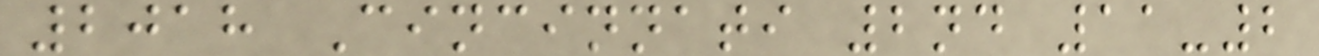2018 Cincinnati 2nd 11-2
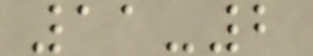11-2
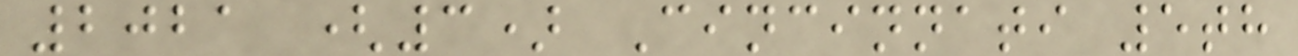2021 (3) Cincinnati 5th
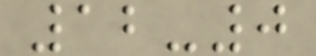12-0
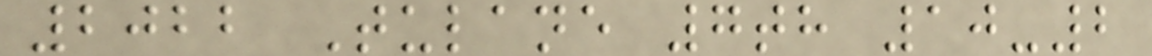2022 Tulane 7th 10-2
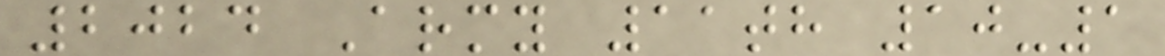2024 Army 11th 10-1
